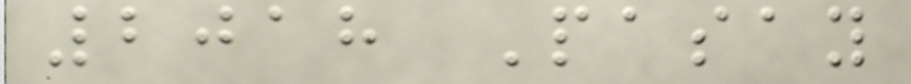2018 Pasay
